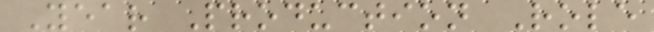Year Production Role
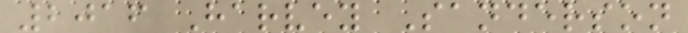2016 Harvey Sanderson
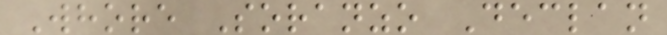Whore Soranzo Declan
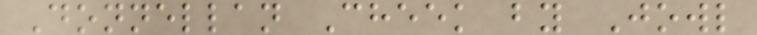Donnellan Cheek by Jowl
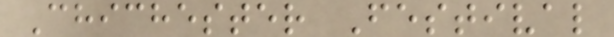Chichester Festival
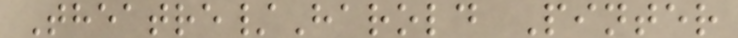Theatre/Harold Pinter
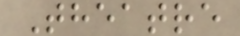Theatre
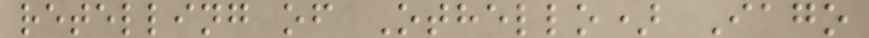retelling of Othello) Iago
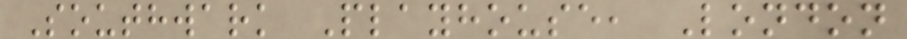Southwark Playhouse, London
